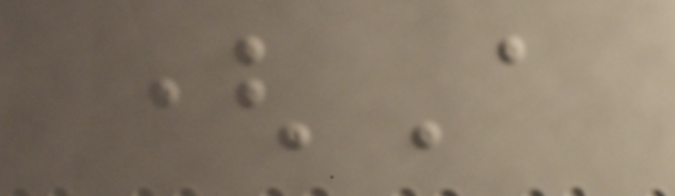(A
